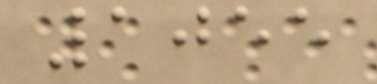1055
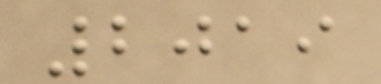2019
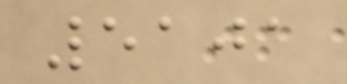5101
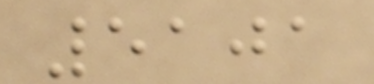5101
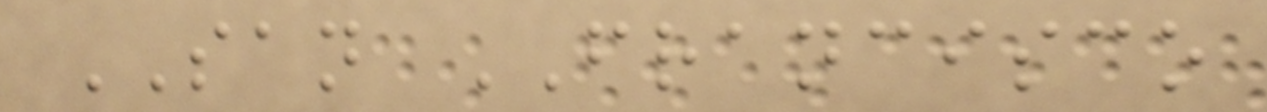SAN FRANCISCO
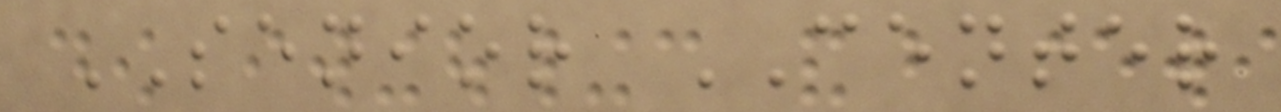SENIOR CENTER
